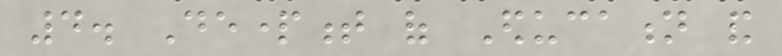4. Department of Education and
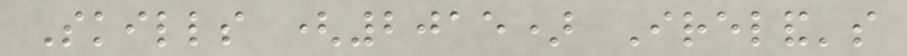Skills (2015) Ireland's
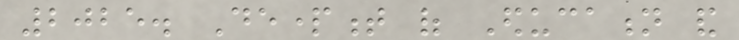2025. Department of Education and
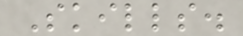Skills.
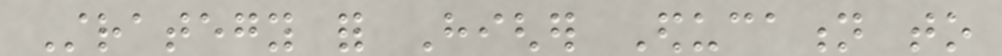Strategy for Higher Education to
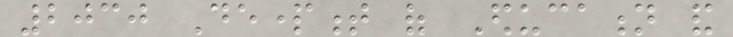2030 Department of Education and
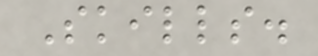Skills.
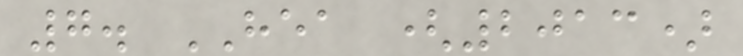7. HEA (2013)
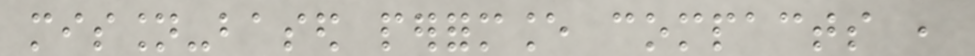mission-based performance compacts ,
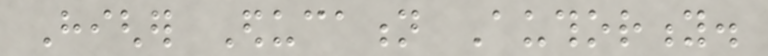Higher Education Authority.
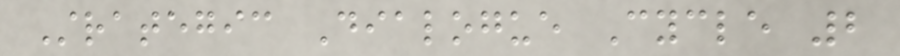Strategic Dialogue Cycle 2
